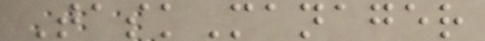TaskManager
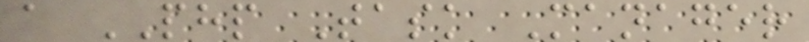a PHP Task Manager
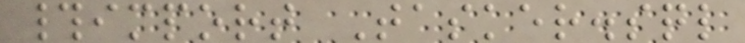#import Tasker.sql
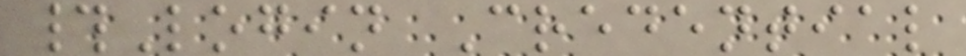#Login Credential
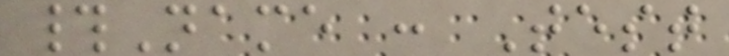#Name : Test
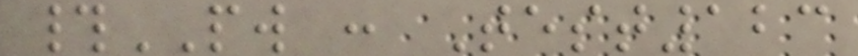#PW : Test123
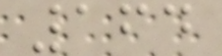164
